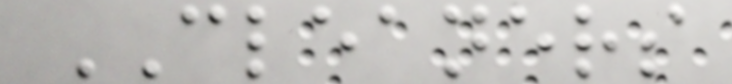CLEANERS
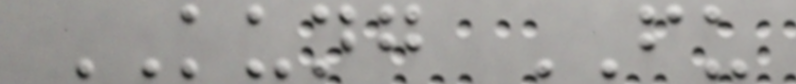KUNG FU
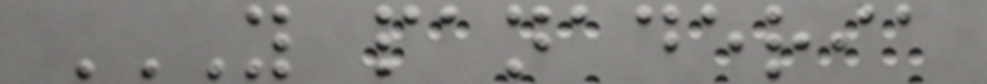Y PANADERIA
